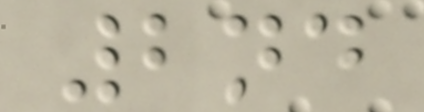2nd
